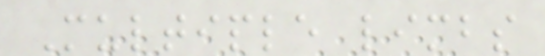Multiple limbs
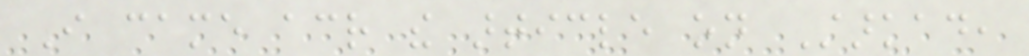I came across the article on Starkad,
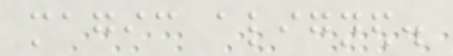magic aligned.
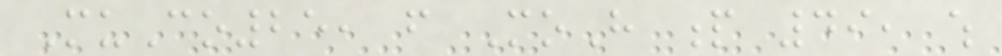MuCo25, from MoH p 49, which
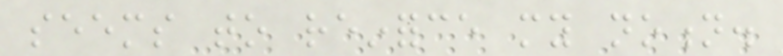seems to reinforce my notion.
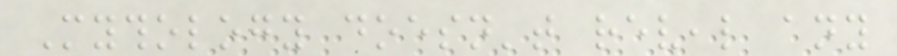Mythology doesn't reveal any
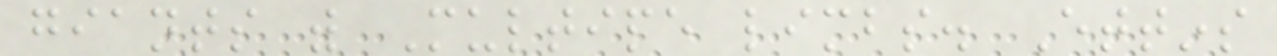giants with Multipe limbs. Ettins
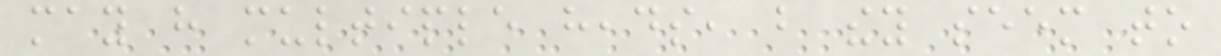may have multiple heads, but they seem to
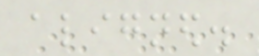aligned.
